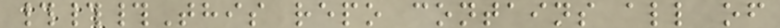###This repo contains all of
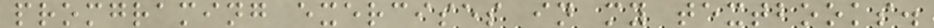promgraming exercises in my textbooks.
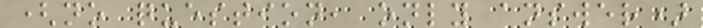(no question, only answer)
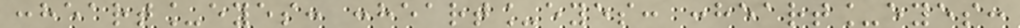:heart_eyes: :heart_eyes: :heart_eyes:
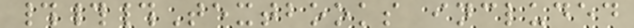###Textbooks included
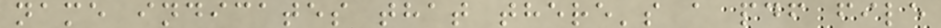name indicates that there's a pdf file
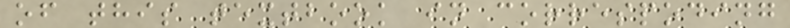of this textbook in correspoding
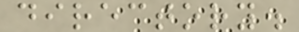directory.
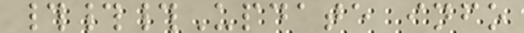###Update info
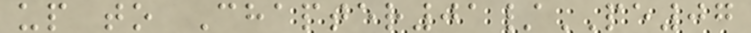up to Chapter01/PE07
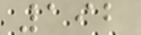192
